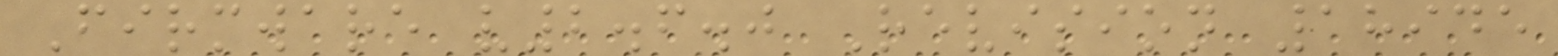Firmware v2.6.0 Revision 18945
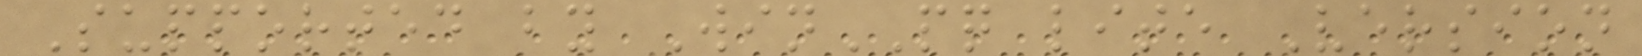Supported by WinPQ lite Version
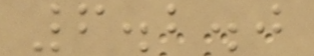6.2.0
